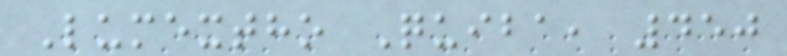Lumextho Quiba, 450
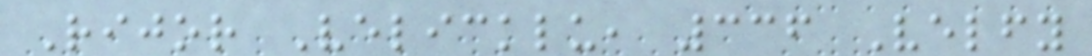Rijor Velicklu, 336 Velfy
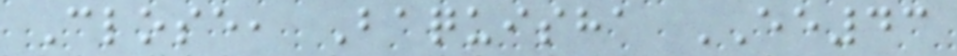Close, Baquisha EE43
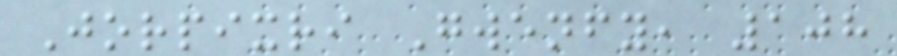Jorpixri Gwenfy, 108
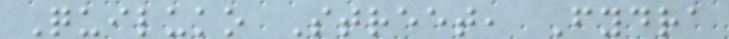Quiluko Street, Fydra
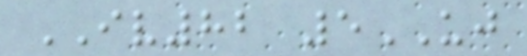IV82 5UJ
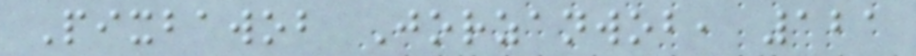Pixbawob Jorzanwob, 121
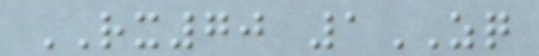RX70 1ZQ
